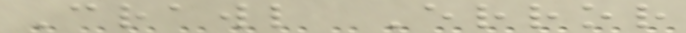Crawl Error
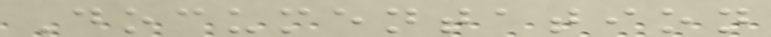Documentation
